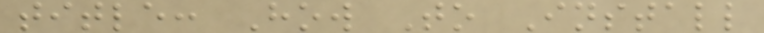title: How To Install
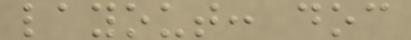layout: doc
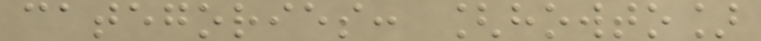categories: [howto]
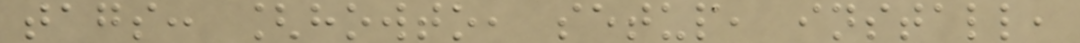tags: [howto, setup, install,
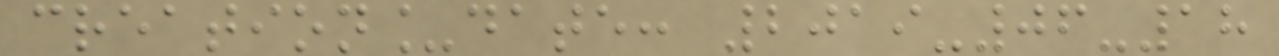creation_date: 2019-06-18
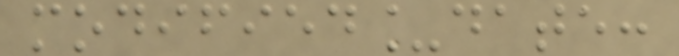modified_date:
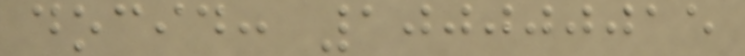docid: 100000015
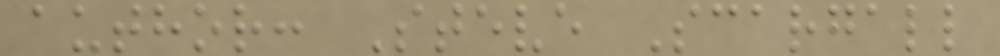author: Steve Scargall
